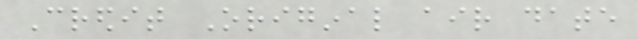Credit Original air date
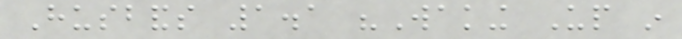Husbands 1.1 "Waking Up in
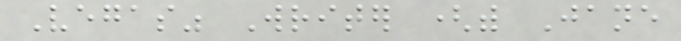Vegas" Writer (with Jane
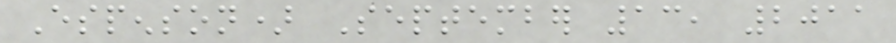Espenson) September 13, 2011
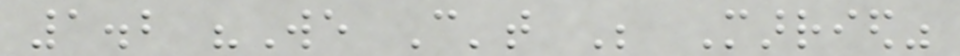1.2 "We Can't Be Married"
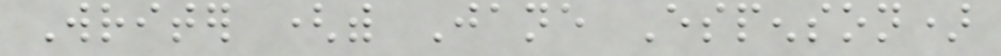Writer (with Jane Espenson)
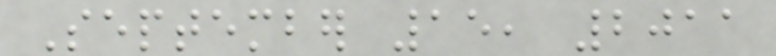September 15, 2011
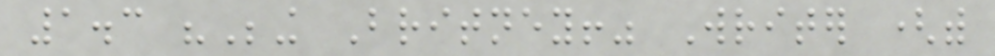1.3 "Being Britney!" Writer (with
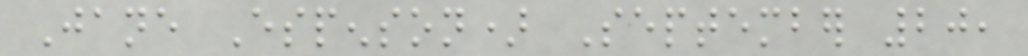Jane Espenson) September 20,
